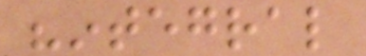"integral
